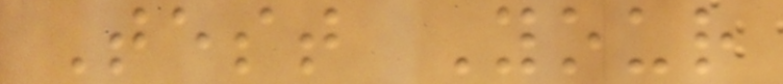Test Your
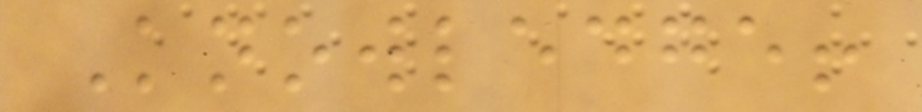Knowledge!
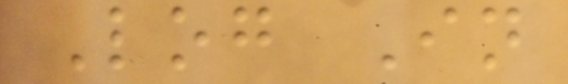Log In
